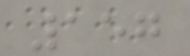157
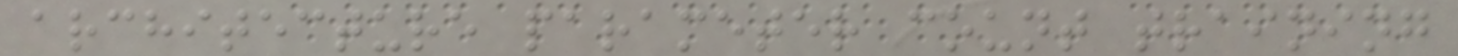architecture parameter count training
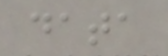data
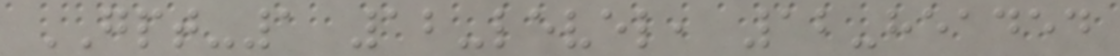GPT-1 12-level, 12-headed
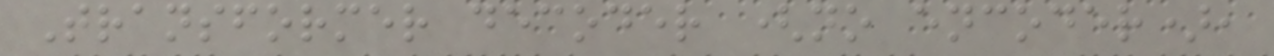Transformer decoder (no encoder),
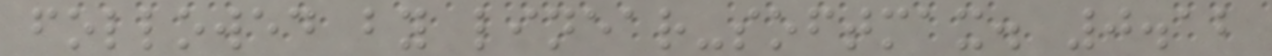followed by linear-softmax. 0.12
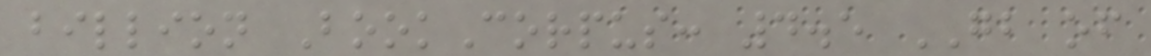billion BookCorpus: 4.5 GB of
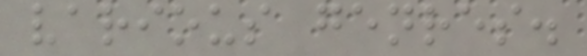various genres.
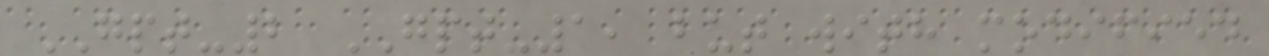GPT-2 GPT-1, but with modified
